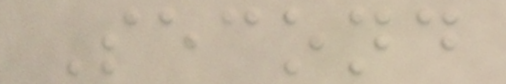Second
